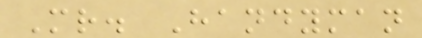Mr. Handyman
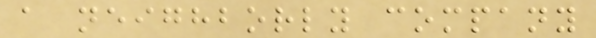a neighborly company
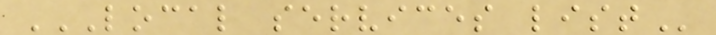LOCAL SERVICES LIST
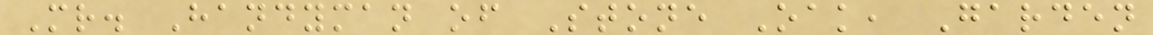Mr. Handyman of Stone Oak, Garden
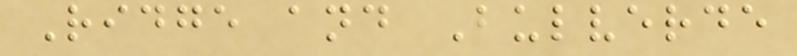Ridge and Bulverde
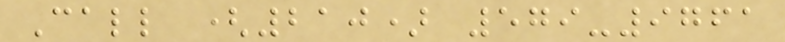Call (210) 579-9761
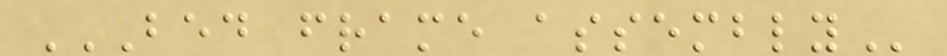BED FRAME ASSEMBLY
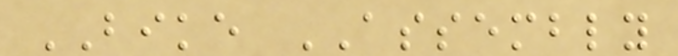BIKE ASSEMBLY
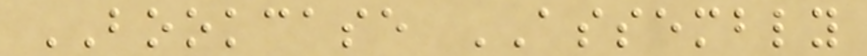BOOKCASE ASSEMBLY
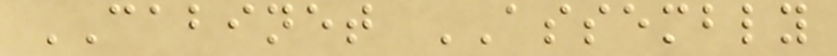CABINET ASSEMBLY
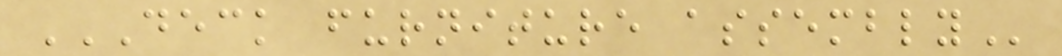DECK FURNITURE ASSEMBLY
